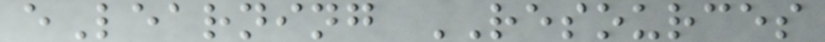eLearning RESOURCES
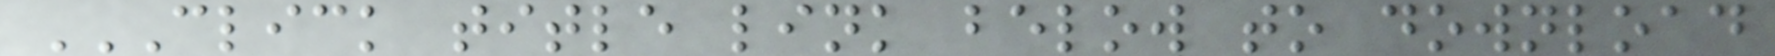CLICK TITLE LINK BELOW TO DOWNLOAD
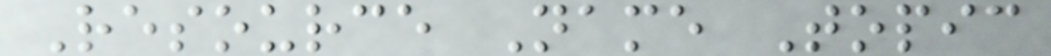Resource Name Topic
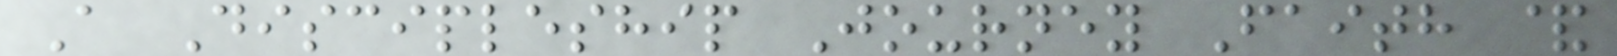A Discipleship Journey Faith &
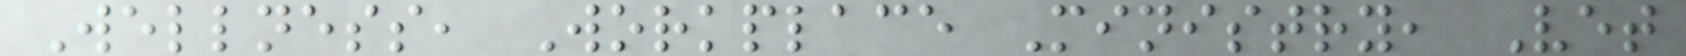Wellness, Workplace Ministry, Vet
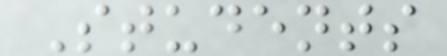Students
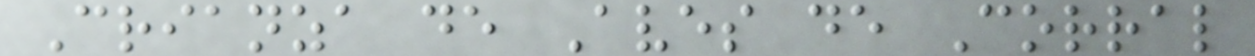Crianza de Aves de Corral
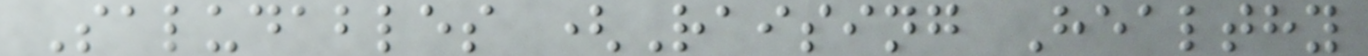Saludables (Raising Healthy
